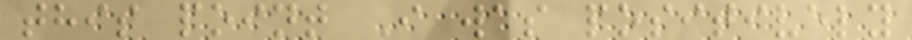this point I was positively
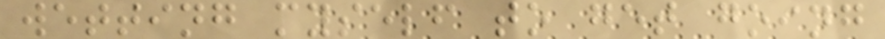wetting myself to get going
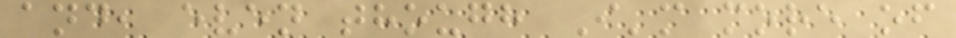and, even though I'm more of
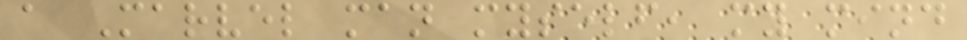a Marvel man myself, my mind
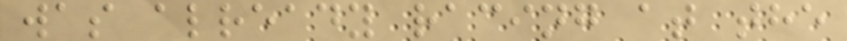was already racing at the
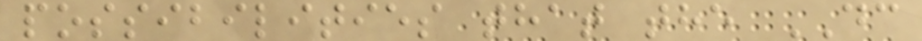possibilities that the DC
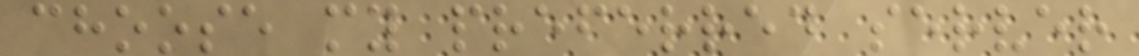choose my preferred server
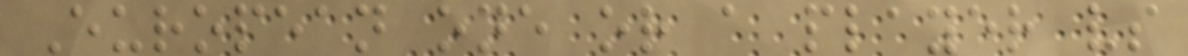European one or a player vs
